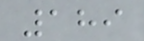189
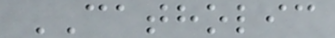CATHOLIC
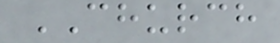CHURCH
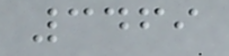3469
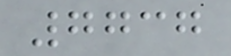7737
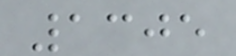1305
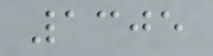1305
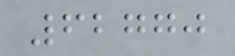62770
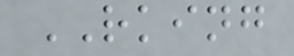RKING
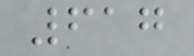617
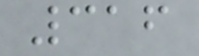316
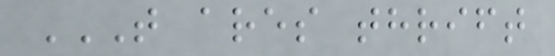T ARES THRIFT
